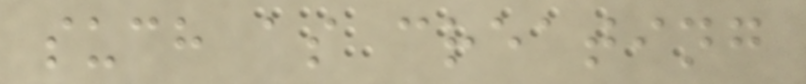such as creating
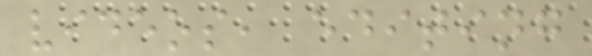videos, editing
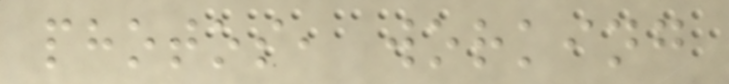photos, working
